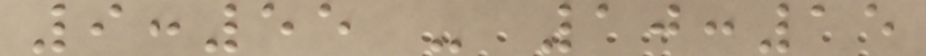9:55 - 10:15
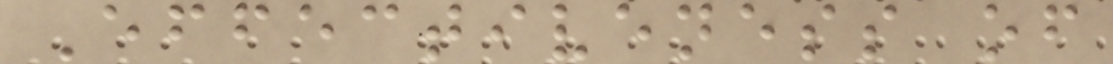Effectiveness of
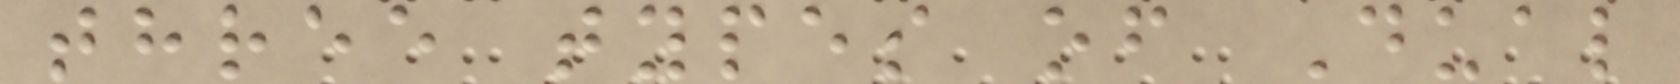three types of Dual
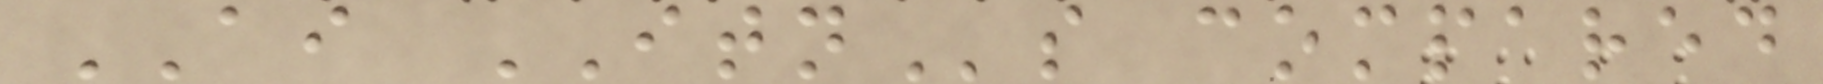AI ITNs compared
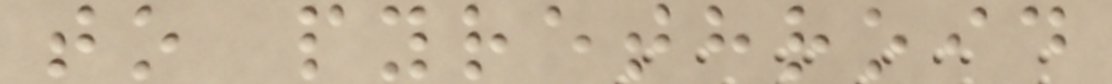to pyrethroid
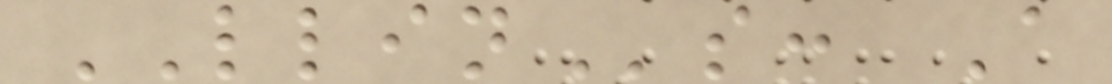LLINs: A
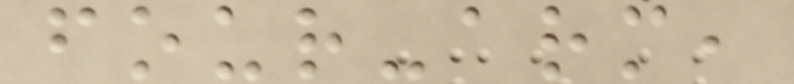four-arm,
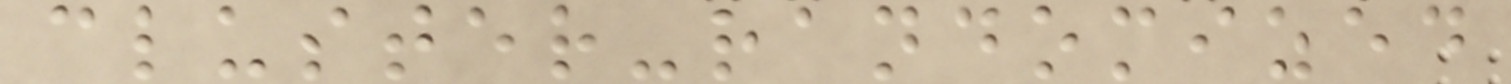cluster-randomized
